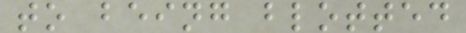to being blotted
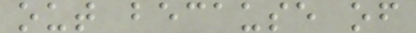out because of
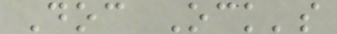Doc Ock's
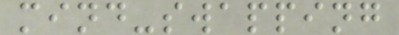mind-swapping
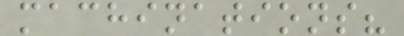machinations?
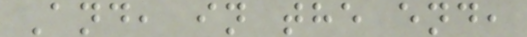And, in the end,
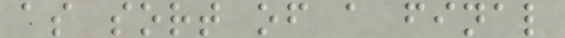as sort of a final
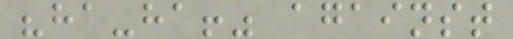"ha-ha!" against
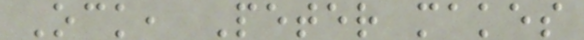Ock, Peter makes
